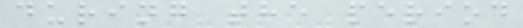during the period
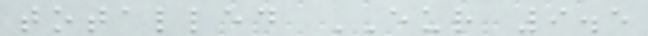totalled EUR 9.5
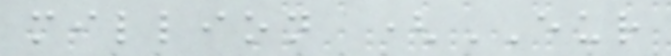million (EUR
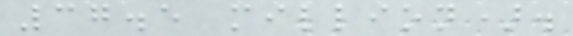37.5 million).
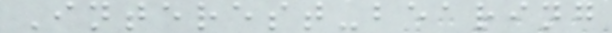Interest-bearing
